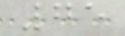75
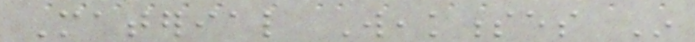Material Weaknesses In
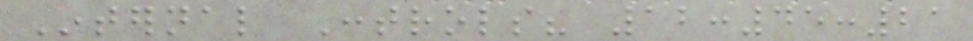Internal Controls? 12:45:21
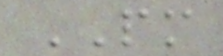PM
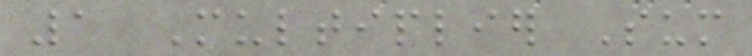1 Multiplier Sum
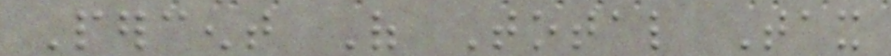Percent Of Total Tax
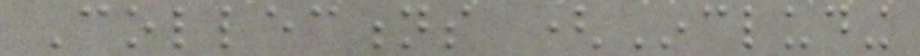Collections (Including
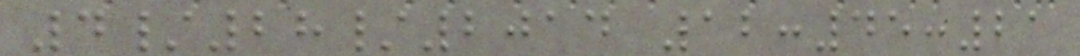4/28/2014 12:45:21
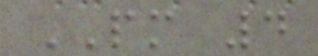PM 4
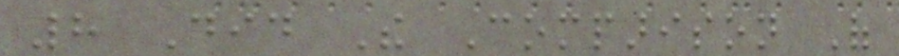8 Did The Comparison Of
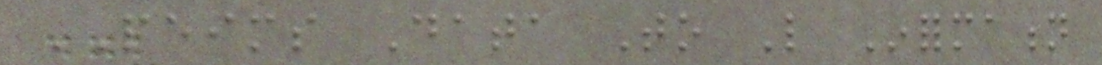PEIMS Data To Like Information
